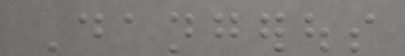Dangerous
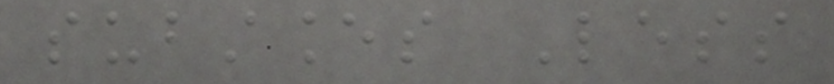substances Less
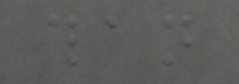than
